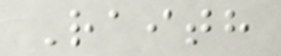Raith
